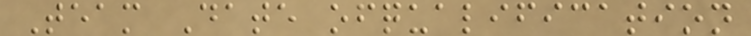Team Date ofqualification
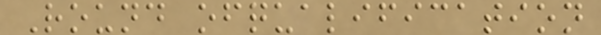Round ofqualification
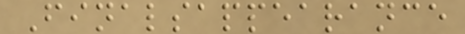Finalsappearance
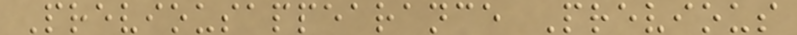Previousappearance Previous
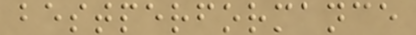bestperformance
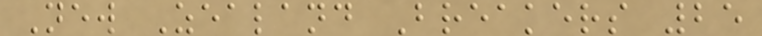New Zealand Breakers 25
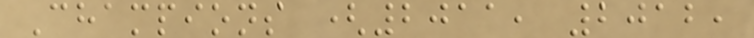Champions (2011, 2012,
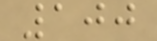100
